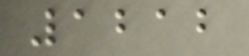1212
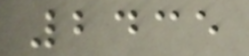2435
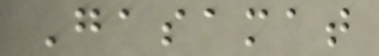Gasamat
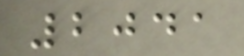2041
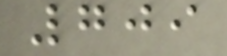709
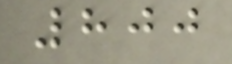800
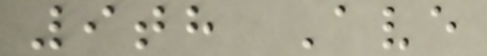9th Ave
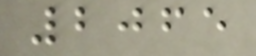2065
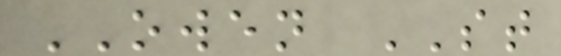OWEN ST
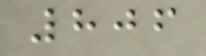806
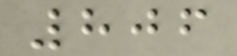806
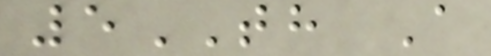5TH A
